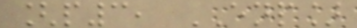[p3, ENP]
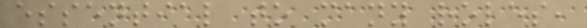essential to many roles,
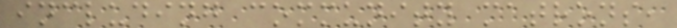including community matrons,
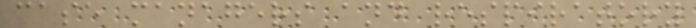case managers and respiratory
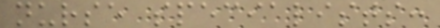nurse specialists:
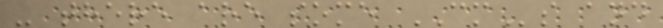- there are some CMs and
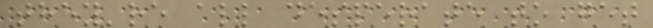they're all desperate to get
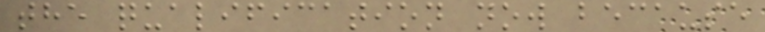the qualification now because
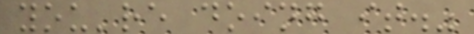you're doing it."
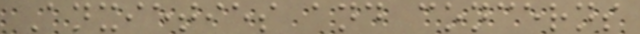Anxieties and concerns
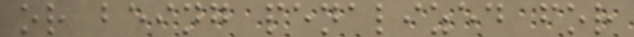or being penalized for
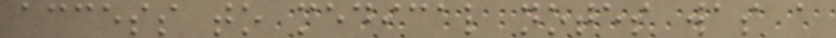access to medical notes was a
